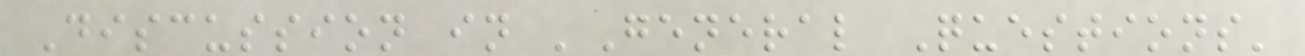Discussion in 'General Questions'
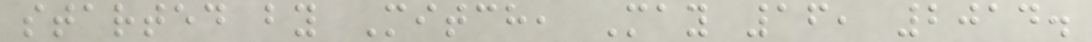started by Mitch, May 16, 2014.
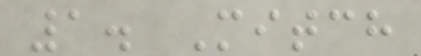1. Mitch
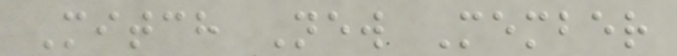Mitch New Member
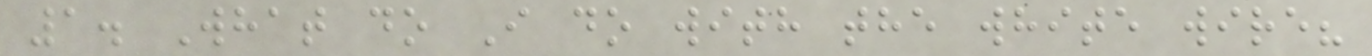1. What do I do with the white wire?
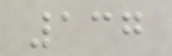137
